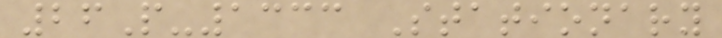26P-1333 Stationary
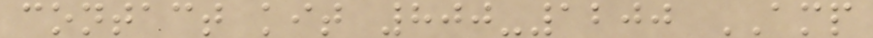contact kit 800-1200 AMP
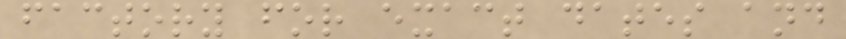factory for exact dates and
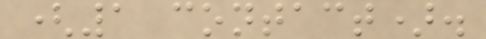(1 contact).
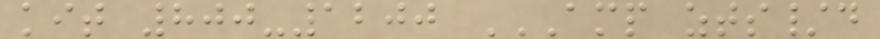kit 800-1200 AMP ZTS/D
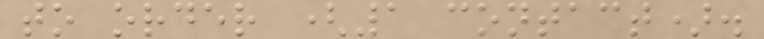to order (1 contact).
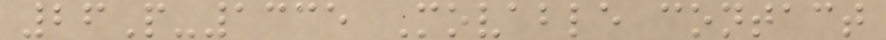26P-1335 Movable contact
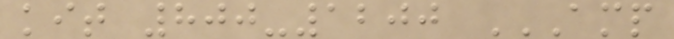kit 800-1200 AMP
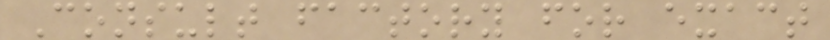Consult factory for exact
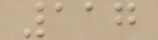117
